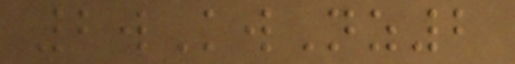2wKwNz2
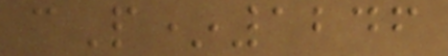cP*1246
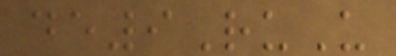de9RuU
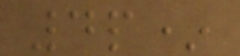4p*
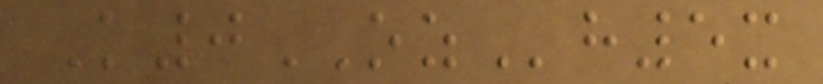K0OZh5x
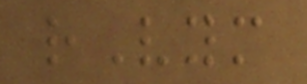rVym
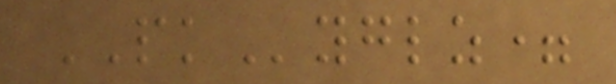PKyglz=
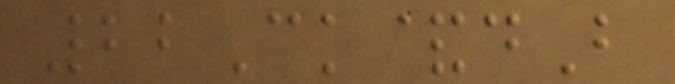22Ck&dB
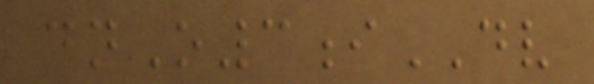dnO3iDV
